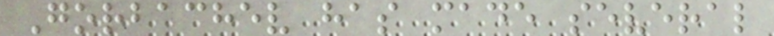Gorbachev has made several
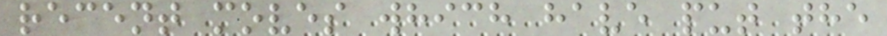recent moves which have put the
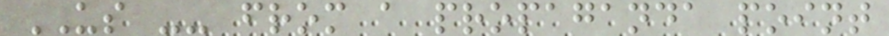US -- from a propaganda point
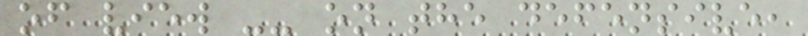of view -- on the defensive,
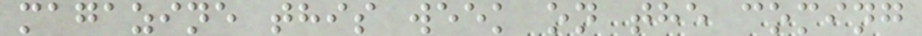magazine this week on the coming
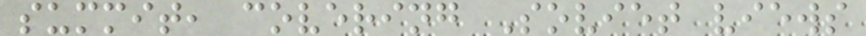summit, covering Soviet views
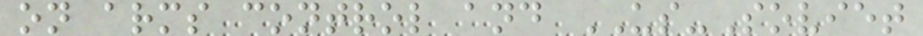on arms control and US-Soviet
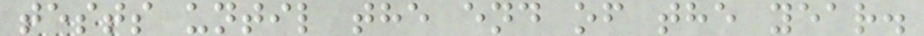tests until the end of the year.
